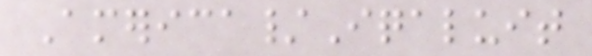America/Iqaluit
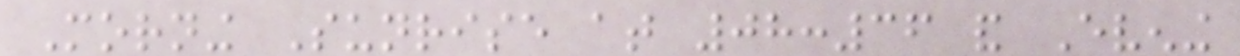Morning Sunrise at 08:36 and Evening
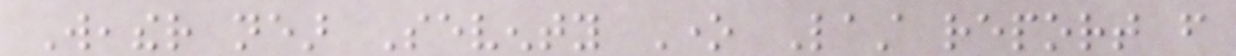Weather near Seventy One Last report from
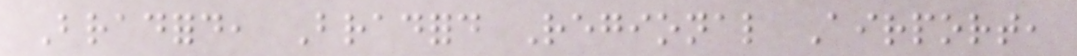Bradford, Bradford Regional Airport,
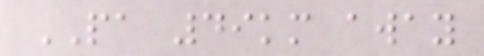PA 49km away
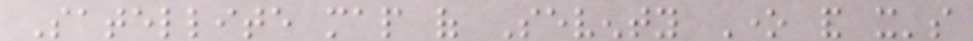Satellite map of Seventy One and it's
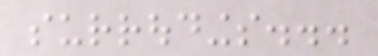surroudings...
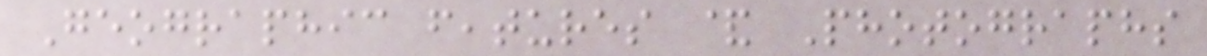Geographic features & Photographs
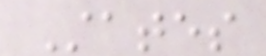States
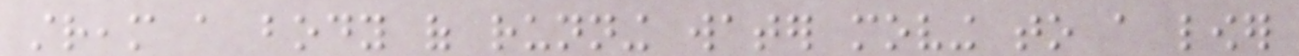stream a body of running water moving to a lower
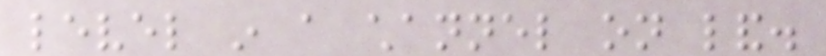level in a channel on land.
